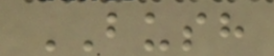BUSH
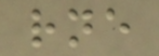rne
